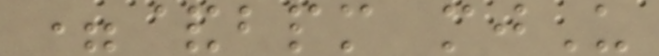=&bpm mjU
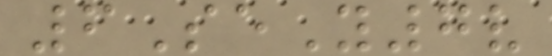6SeY7v
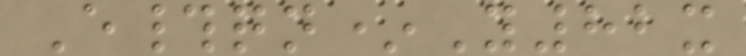E#qn*Y82x
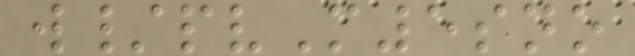w/pvM5sno
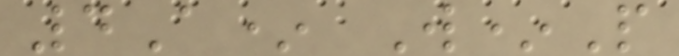4A* W*P
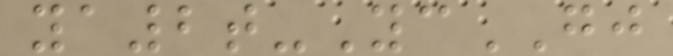ya2t-YcGJ
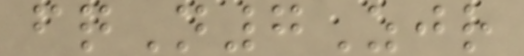fqN7Zjr
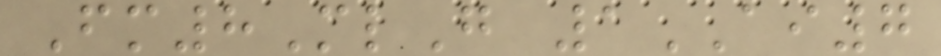Fm8MlG 1AI7
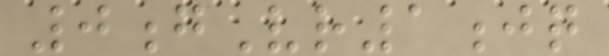0gVr1jq
